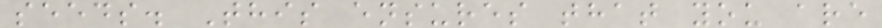seeds. This ensures that you are
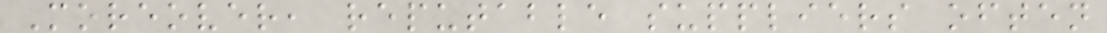Moreover, reputable suppliers often
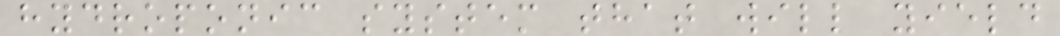hydroponic system that will yield
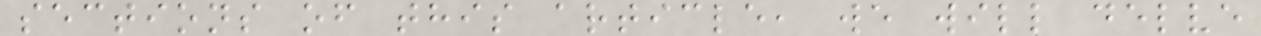sections of this article, we will delve
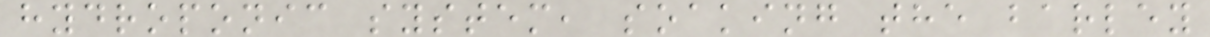hydroponic system, soaking the barley
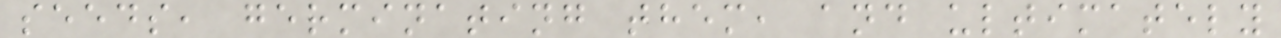seeds, germinating them, and ultimately
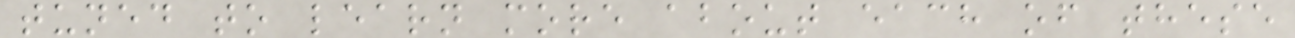tuned to learn more about each of these
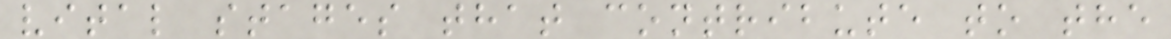vital stages that contribute to the
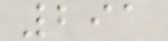291
